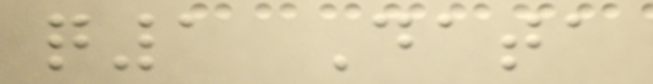q1 Data
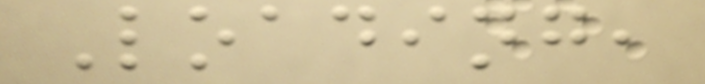Loading,
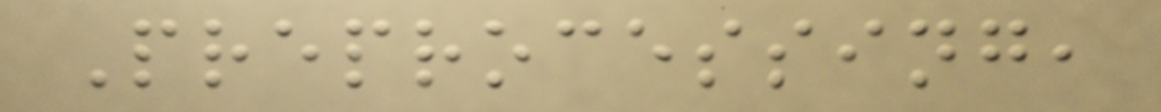Preprocessing,
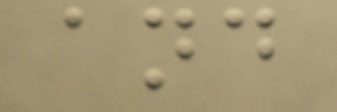and
